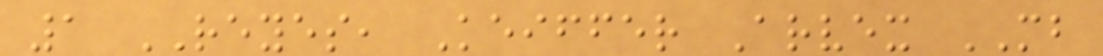1 REYES, Keiffer Arvex MB
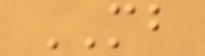MB
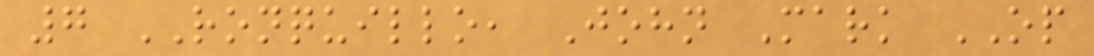7 RONQUILLO, John Mark OP
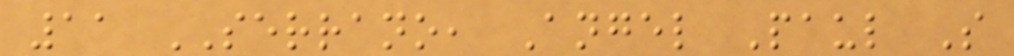11 SERRANO, Angel Paul S
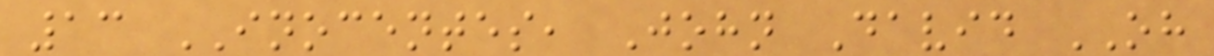13 INOCENTES, John David OH
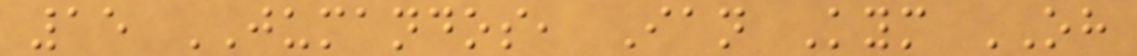15 JUMANDOS, Ian Kym OH
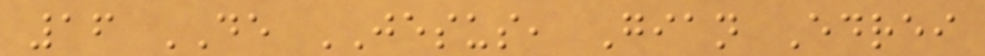16 DE JESUS, Gian Edrei
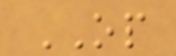OP
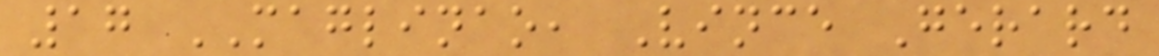17 MAGLINAO, Vince Gerard
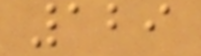129
